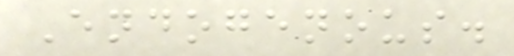Endogenous.
